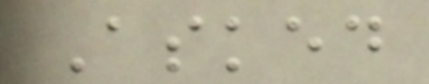Asked
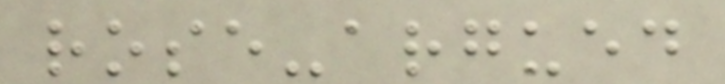rose-argued
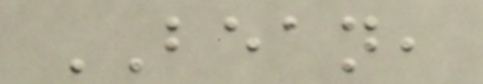BEAN,
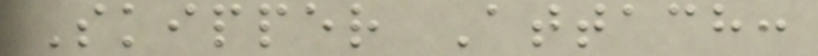Skipper Attach:
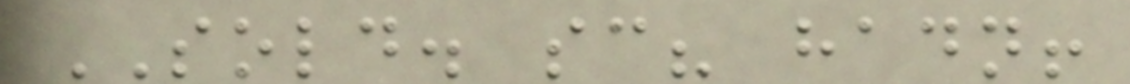SOLD. sc? hadn!
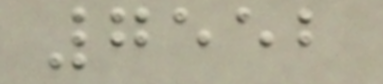7552
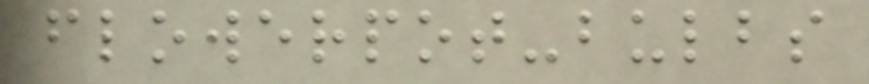flowerpot-bulbs
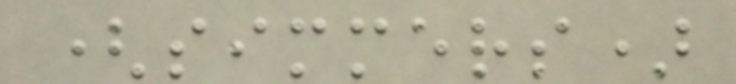(simmers)
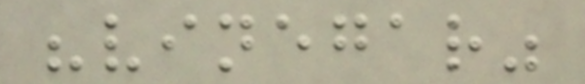"vinegar"
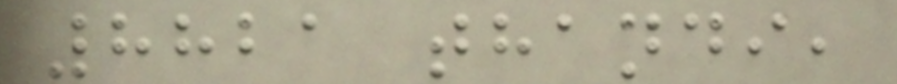8821 thandi,
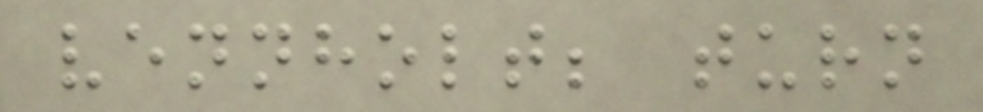vennholt; turn
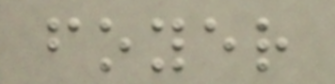foyer
